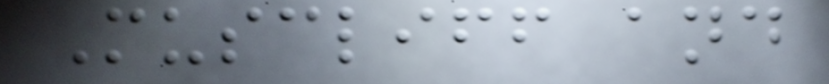Muscliff and
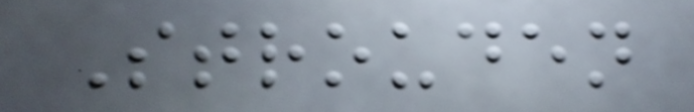Strouden
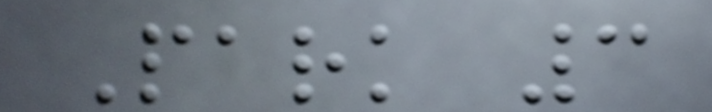Park 3
